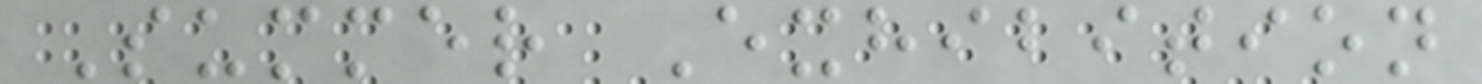Summer Exhibition
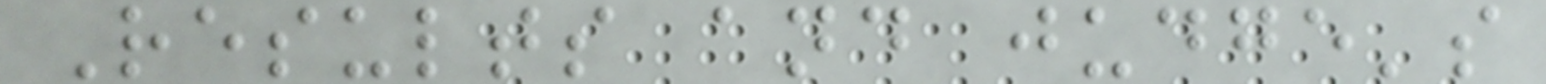Results and judge's
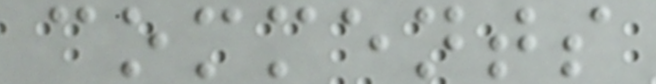comments
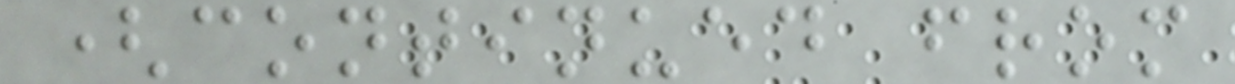(continued from
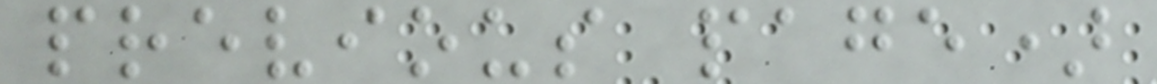previous page)
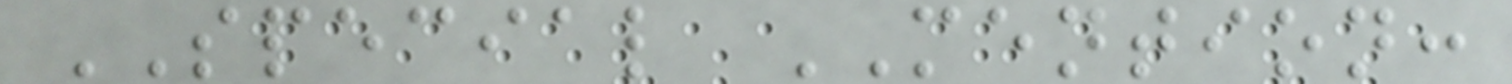SPECIAL MENTION:
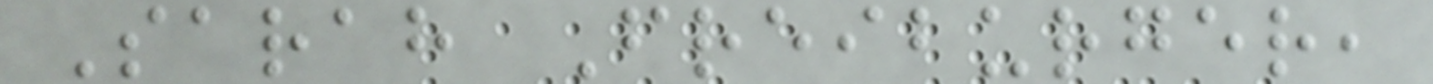Sarah Freiburger,
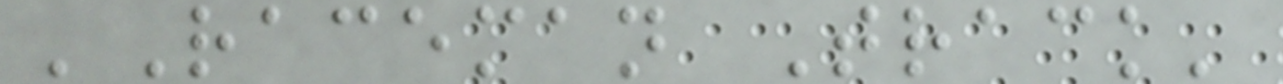'Raceman Track'
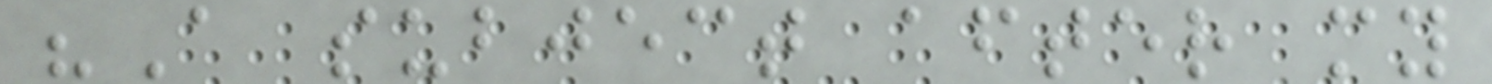"A subject after my
